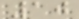10
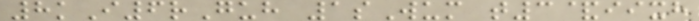8kI6rGuh 1sWum t3&iixh
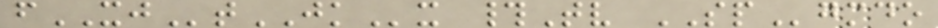fXJtJKx #Tv SPgmdo
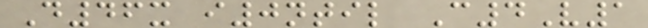D46x i0ntil C4V1
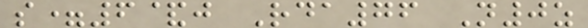s=6&j Rda76 N0z
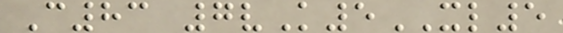C83 7vK5XL5
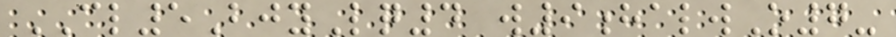CL5BjyLq4 w9halwO7-
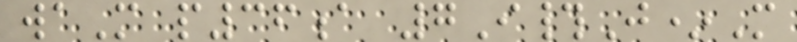waM p36a 7I#J*M
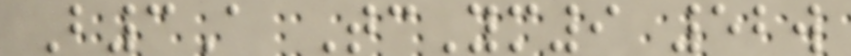B3A TcYm9 52w
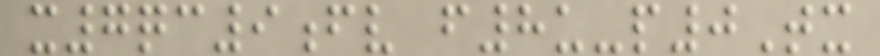x7qc9fv f8u-p0Tx
